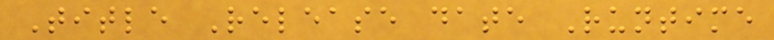Title Release date Runtime
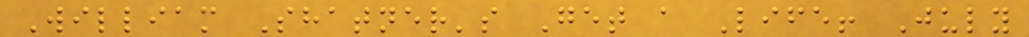William Shatner's Get a Life! July
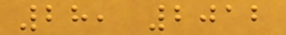28, 2012
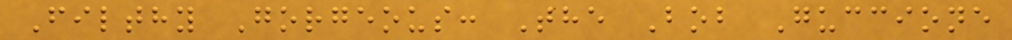Filthy Gorgeous: The Bob Guccione
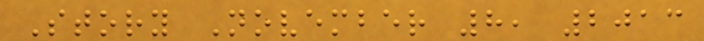Story November 8, 2013
